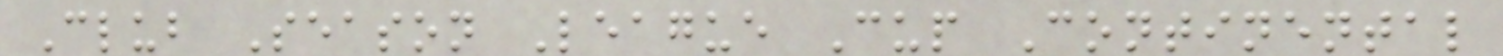Club Season League Cup Continental
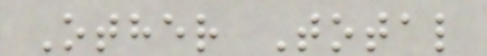Other Total
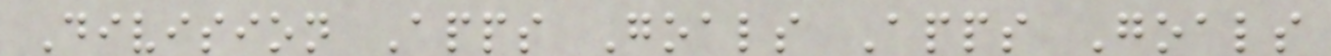Division Apps Goals Apps Goals
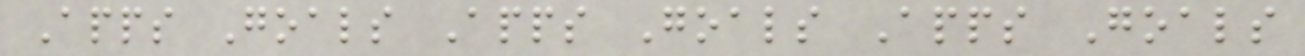Apps Goals Apps Goals Apps Goals
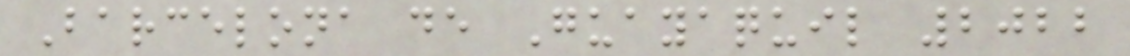Barcelona de Guayaquil 2022
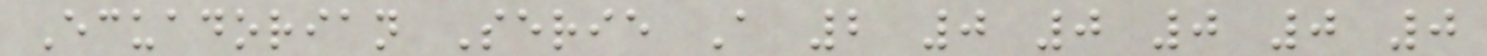Ecuadorian Serie A 2 0 0 0 0 0
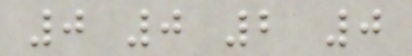0 0 2 0
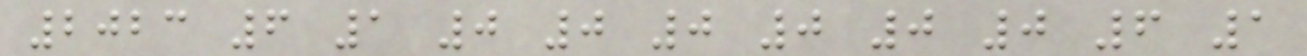2023 6 1 0 0 0 0 0 0 6 1
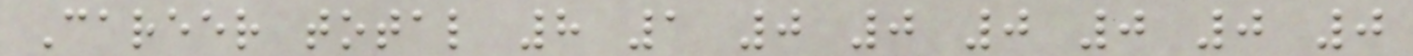Career total 8 1 0 0 0 0 0 0
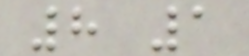8 1
